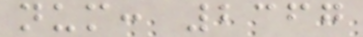num: 2367
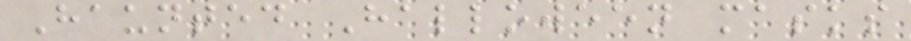Haunted Halloween masks
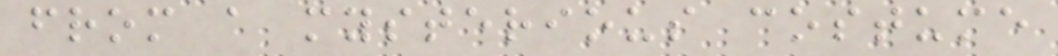from a mysterious costume
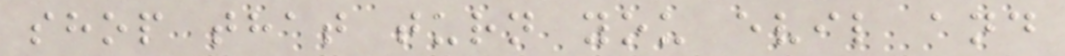shop that turn you evil and
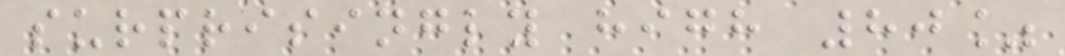surprisingly high 80%
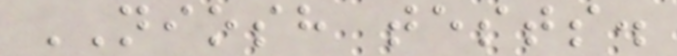NIOSH tests.
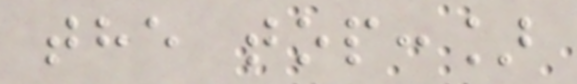the top:]
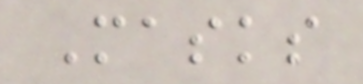Masks
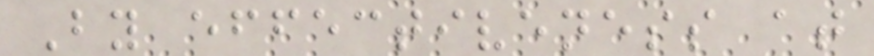By effectiveness at
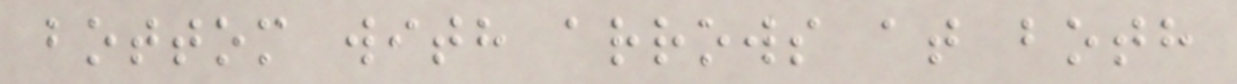bottom with arrows at both
